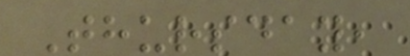Thursday,
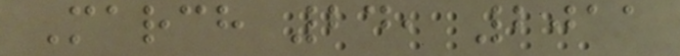March 24, 2011
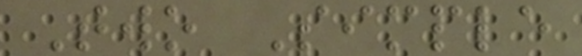Two Simple
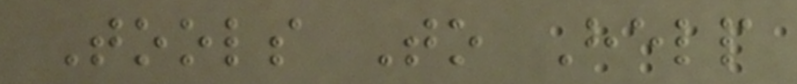Tools To Help
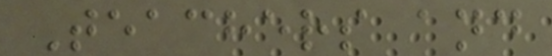Teachers and
